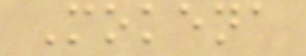Mokena
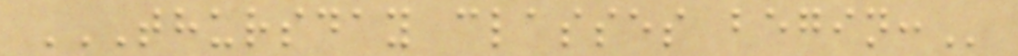THURSDAY CLASSES BEGIN:
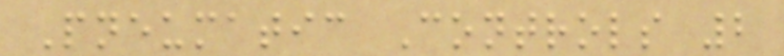Pneumatic Controls 2
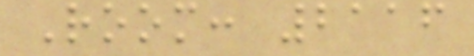Room: 2116
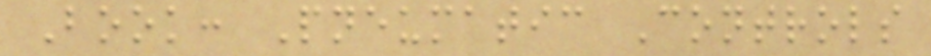Book: Pneumatic Controls
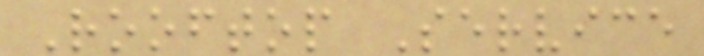Rooftop Service
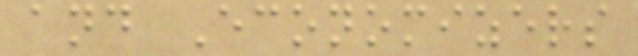and Economizers
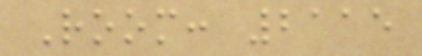Room: 2115
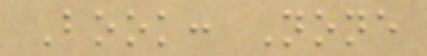Book: None
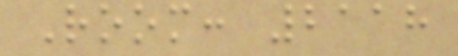Room: 2118
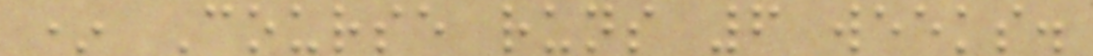* Course runs 6 weeks.
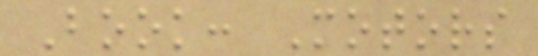Book: Motors
